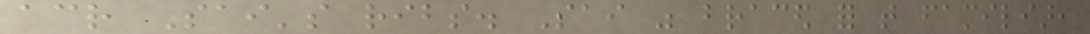across Sai's ribs. Sai was braced for that familiar,
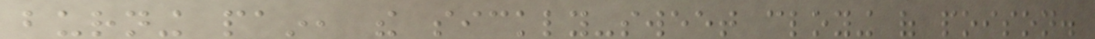burning pain, the sickly-sweet cloying of poison.
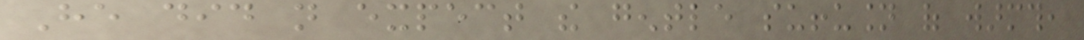He did not expect the gentle suffusion of warmth,
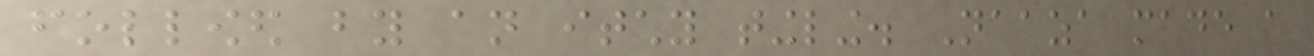followed by an itchy tingling. Naaza made a
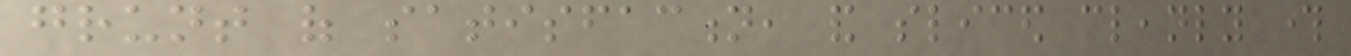grunt of satisfaction, and sliced cleanly through
